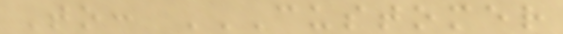To: CUSTOMER
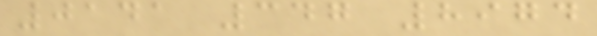0141 347 8974
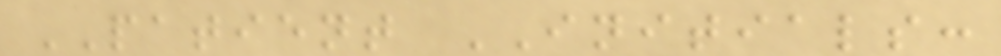PATIENT INITIALS:
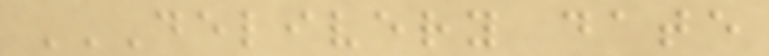DELIVERY DATE
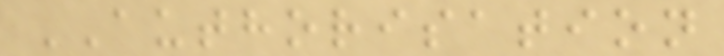AUTHORISATION
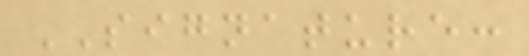SIGNATURE:
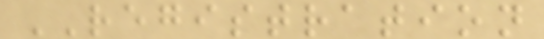REGISTRATION
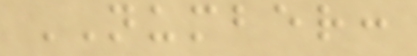NUMBER:
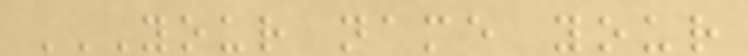YOUR NAME YOUR
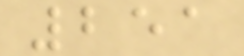251
